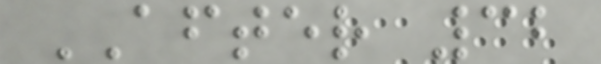AFTER 32
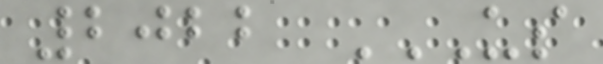2022 US
